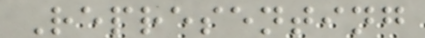Representing
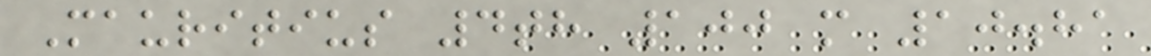Mauritius 4th 100 m 10.81
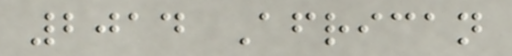2014 African
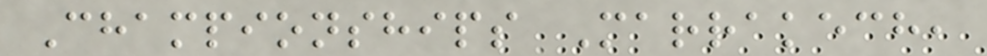Championships Marrakech,
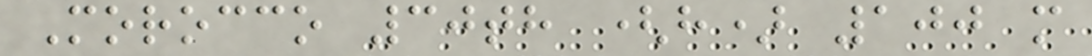Morocco 30th (h) 100 m
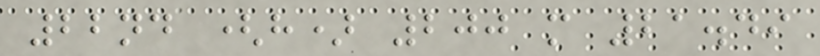22nd (h) 200 m 21.49
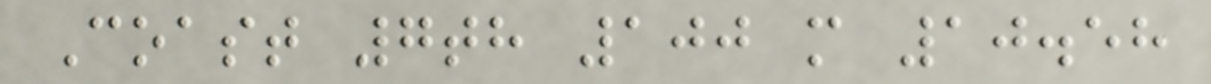Coast 7th 100 m 10.58
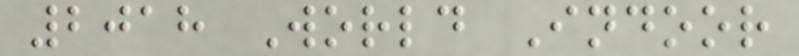2018 World Indoor
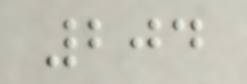204
